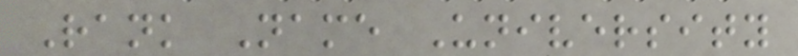Rank Name University
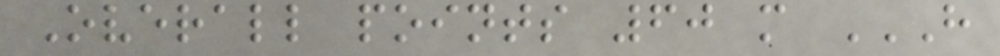Overall points 60 m H
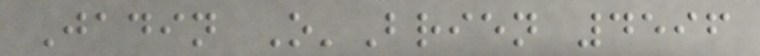Jadin O'Brien 4596
